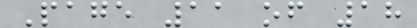Page 11 of 18
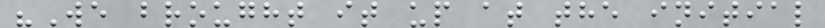"We brought it up at the initial
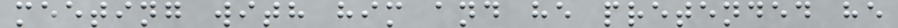meeting with him and he pretended he
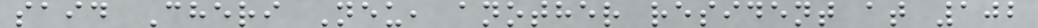said Cheri Neu, another resident at 102
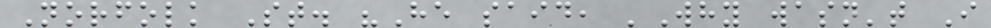Norfolk St. "He said, 'Why wasn't I
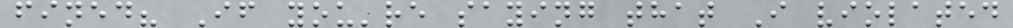fined? If you're saying that I violated
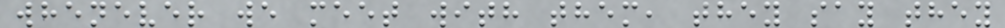whenever we meet with them, they say they
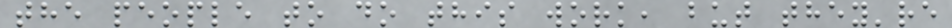the people to do this work, but they're
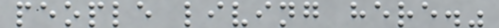people living here."
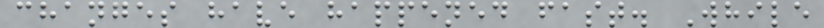changes have happened fast. While
